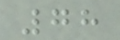78
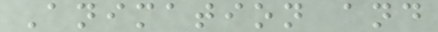Animation and
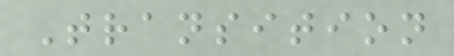Transition
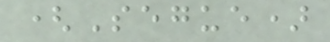(Segue)
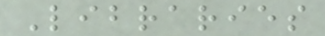Libraries
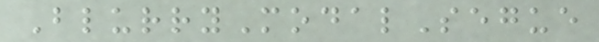BlurryModalSegue
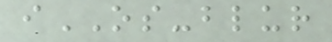iOS-blur
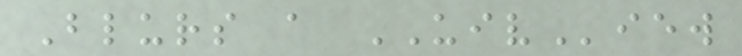Blurs a UIView
